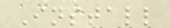Install
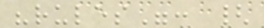"rules": {
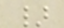}
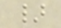}
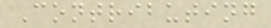Contributing
